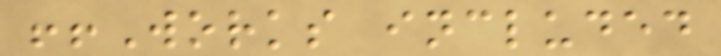!!Works included
